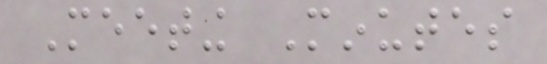Meeting Minutes
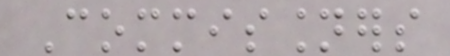Commissioners
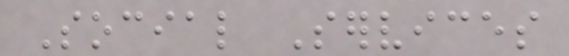Social Services
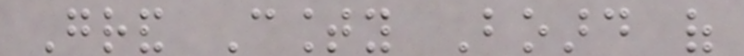Grand County Board of
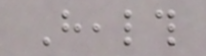Health
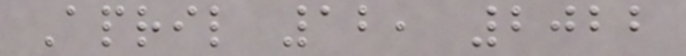April 12, 2022
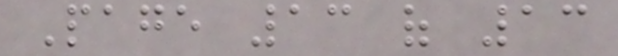Page 13 of 13
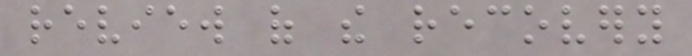review of the recovery
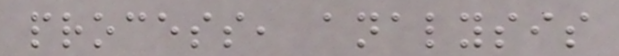process, analysis
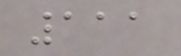111
